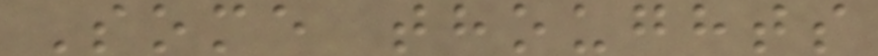Some thoughts
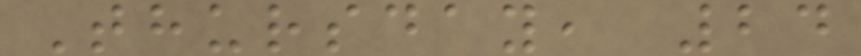Thursday, 24
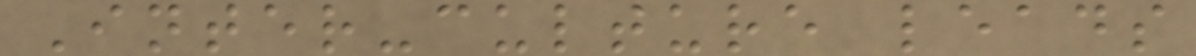Inter-culture leads
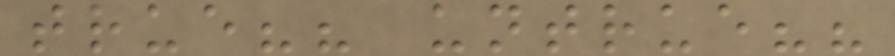true?? untrue??
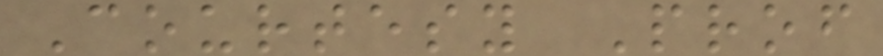Courtesy Prof
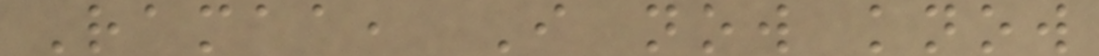Ramaa, I now know
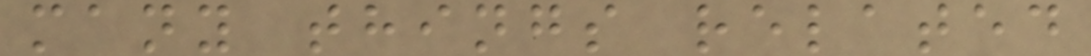many things related
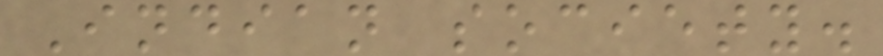Indian society.
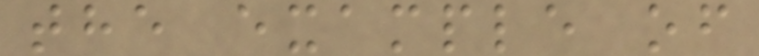the example of
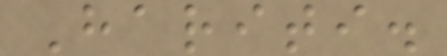Hariti.
